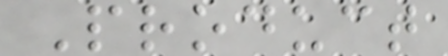Product
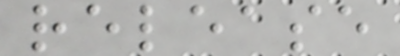release
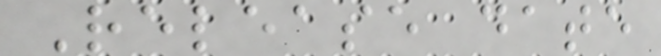Release date
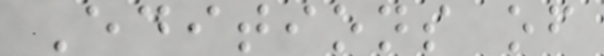Editions of
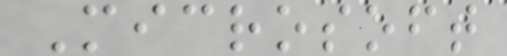Microsoft
